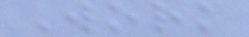Work
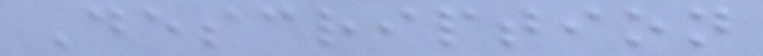Description
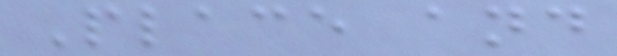Place and
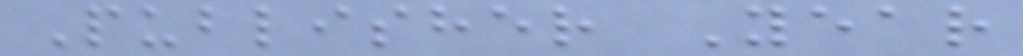Publisher Year
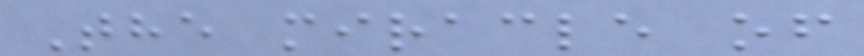The miracle of
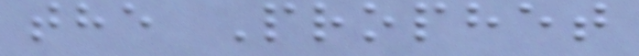the Prophet
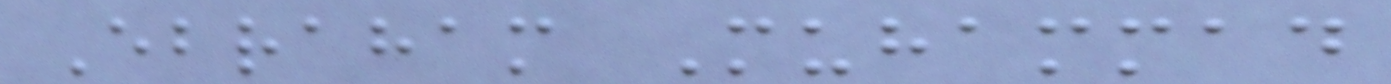Ebraham Muhammad
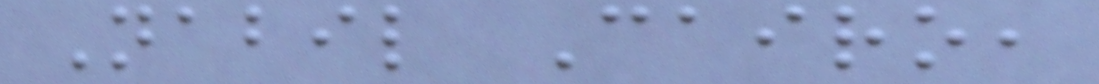Nabil Cairo,
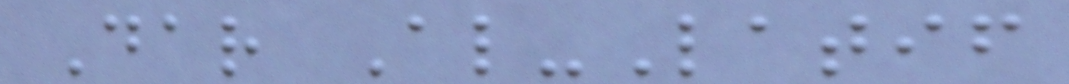Dar Al-Latif
